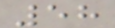58
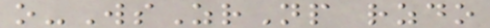o-WsZrNp rzdo
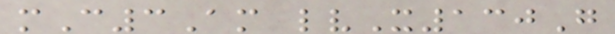mC3Am lvX130G
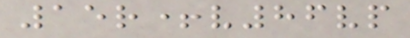15r+v86vp
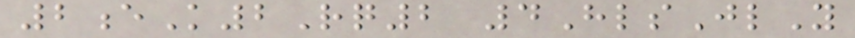2eK2Rq2 4HlsJlY
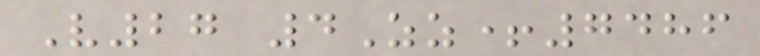V27 4Zz+7486
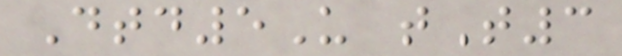Dtd5U tT3
